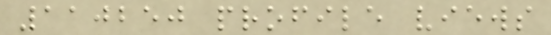110250 profile views
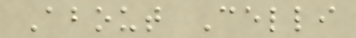About Celli
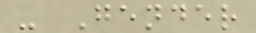- Gender
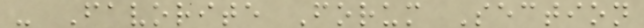- Favorite Forum Section
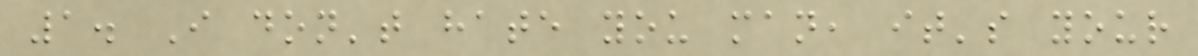1. I don't hate you man, it's your
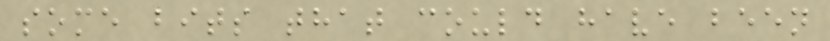some bits that could have been
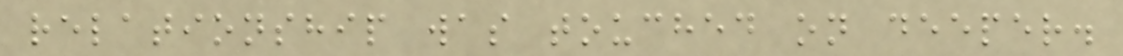relationship was touched on deeper.
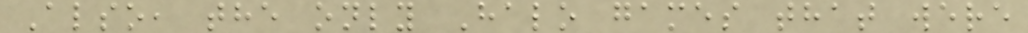Also, the only Halo games that were
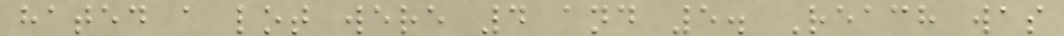hated a lot were 4 and 5. Reach was
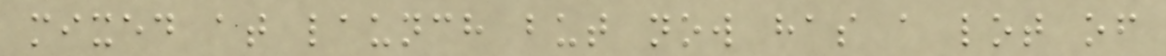mixed at launch but now has a lot of
